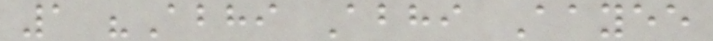1 "Abhi Abhi Aayee
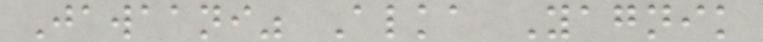Jawaani" Alka Yagnik
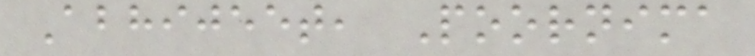Abhijeet, Poornima
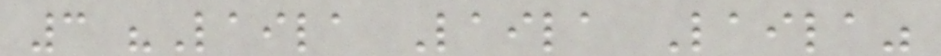3 "Laila Laila Laila"
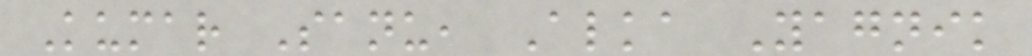Kumar Sanu, Alka Yagnik
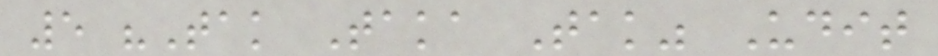5 "Tak Taka Tak" Udit
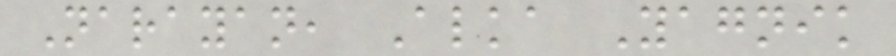Narayan, Alka Yagnik
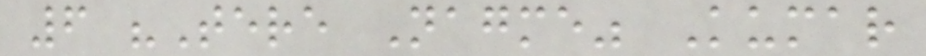6 "Tere Nagme" Kumar
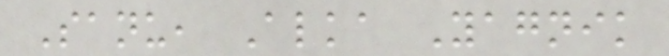Sanu, Alka Yagnik
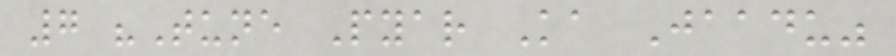7 "Tune Pyar Ka Jaadu"
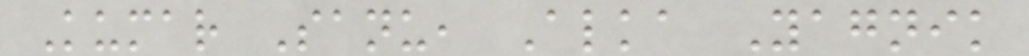Kumar Sanu, Alka Yagnik
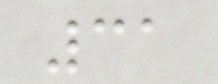31
